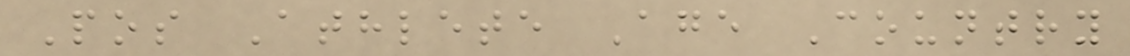Pos Athlete Age Country
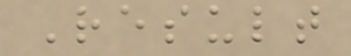Result
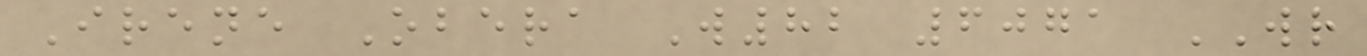Irene Obera W82 6071 WR
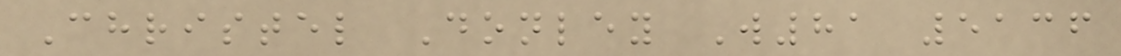Christel Donley W81 5136
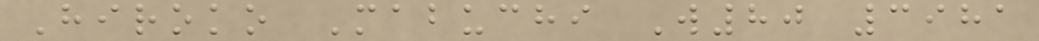Hiroko Mabuchi W80 3981
